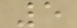5
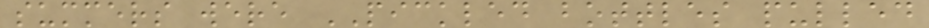summers were PICKLED bottles pulled
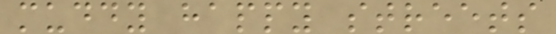muddy happy streets
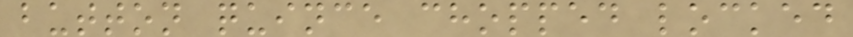button quince chopped locked
